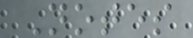Notes
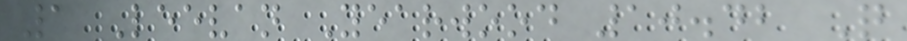1 Leevan Yearwood 10.42 Q
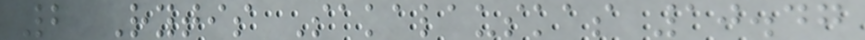2 Rytis Sakalauskas 10.47
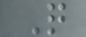Q
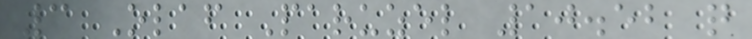3 Olaf Paruzel 10.52 q
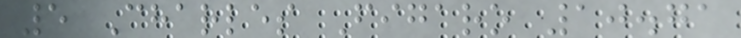5 Charles Figaro 10.71
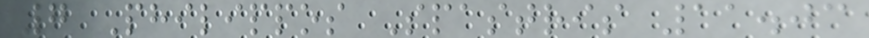7 Philippos Spastris 11.03
